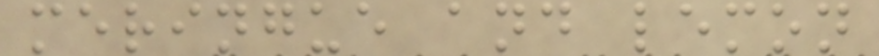meringue and lemon
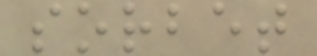sorbet
